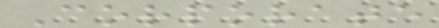Corporate
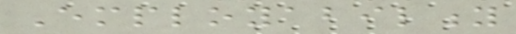Employability
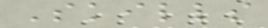Skills
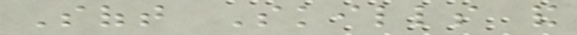Soft Skills and
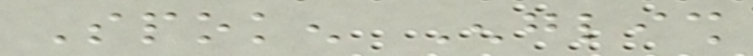Spoken English
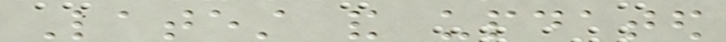Latest and updated
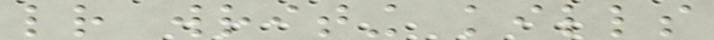letter writing kills
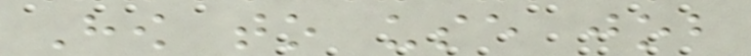How to use job
